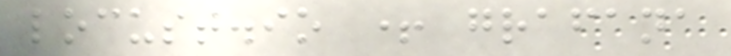locust.io + grafana
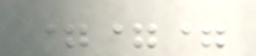===
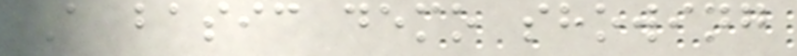A basic demo showing
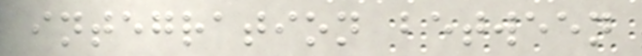integration between
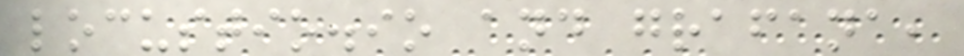locustio.io and grafana,
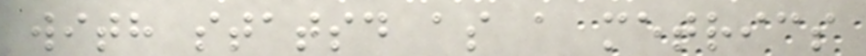with statsd as a metrics
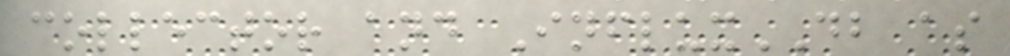collector and InfluxDB as
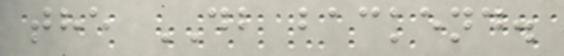the DB backend.
